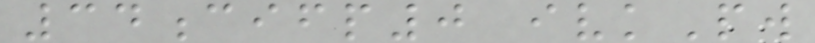34cifp0 ivkPw
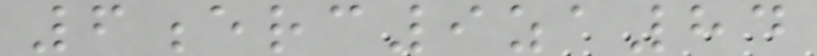6erc9za84
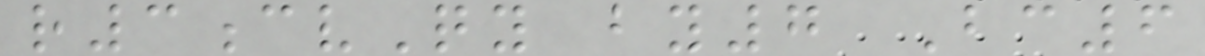r3cvQy by7 Bc6
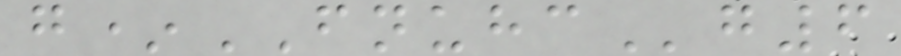g*FNUHCg6
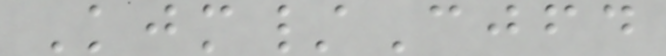Kjm/Cjfd
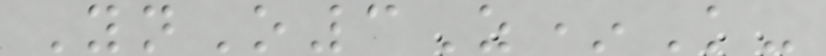YnO3Z*K-
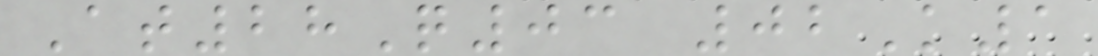At28Q03 02K1
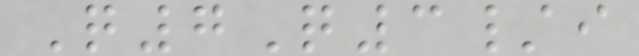Q7Q3/i
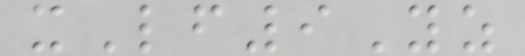xLf9Yz
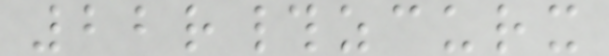22r#zcurx
